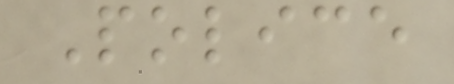Police
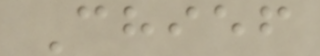Chief
